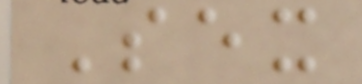Sex
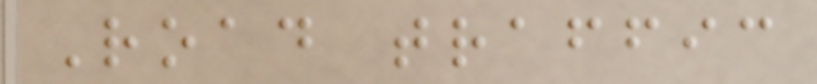Road traffic
